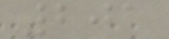201
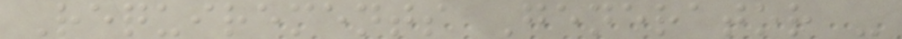Requirements Generator -
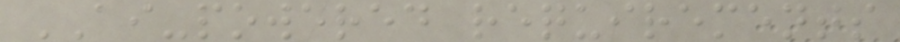AI-powered requirements
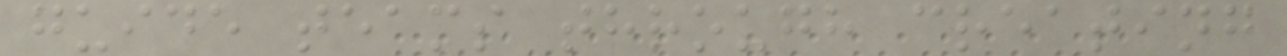guide teams through creating
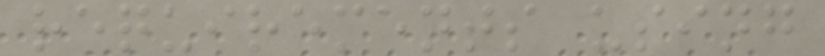requirements using
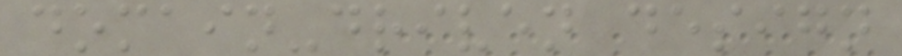domain-driven design
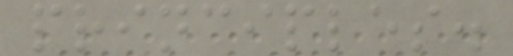principles.
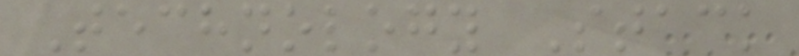Technology Stack
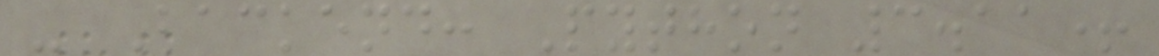- Backend: Python 3.11+
